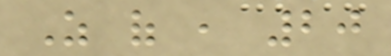As of , 20
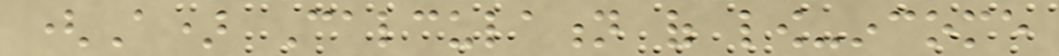(A) Calculation of low-income
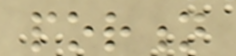portion
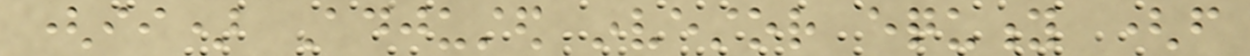(ii) Adjusted investor equity (from
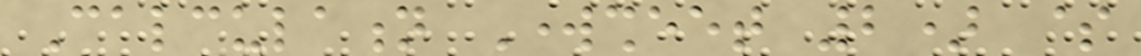Calculation Worksheet 2) $
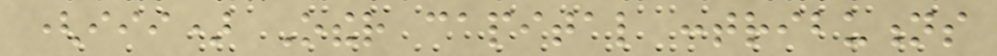(iii) Other capital contributions
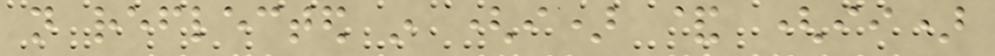not reflected in (i) & (ii)
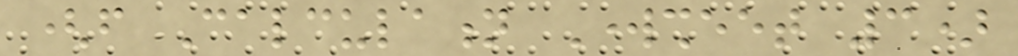(from Calculation Worksheet 3)
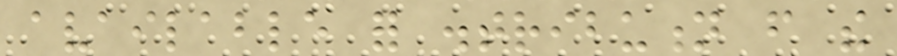available for distribution from the
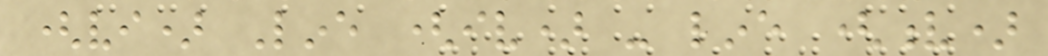(vi) Line (iv) - line (v)
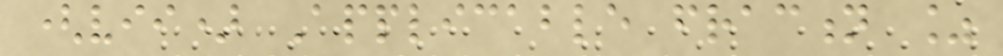(vii) Applicable fraction %
